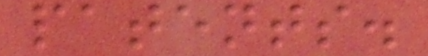patents.
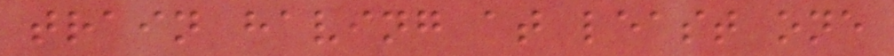train having at least one
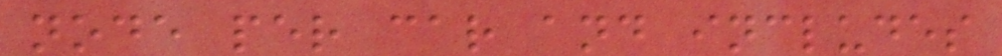node per car and includes
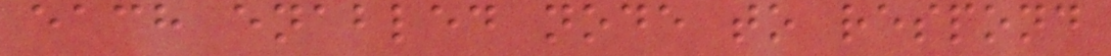each enabled node to respond
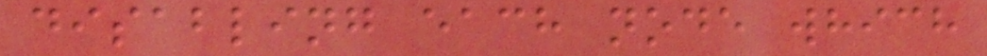disabling each node which
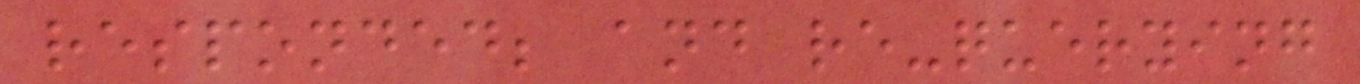responded; and re-querying
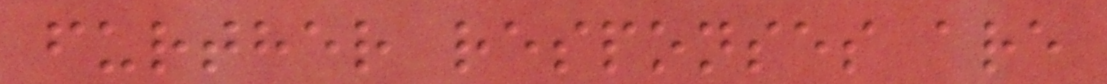further responses are
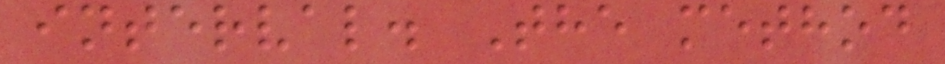interval. The method
